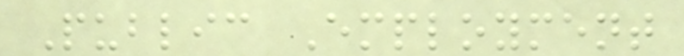Public Employment
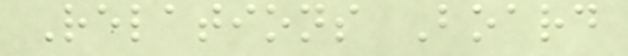Relations Board
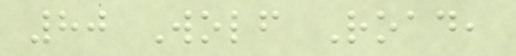80 Wolf Road,
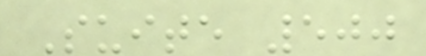Suite 500
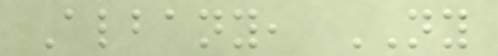Albany, NY
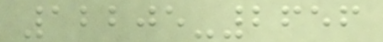12205-2656
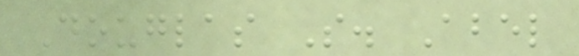Douglas S. Abel
